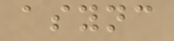async
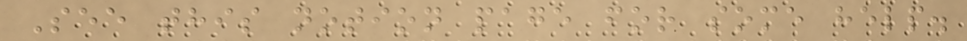See this notion page for some help.
